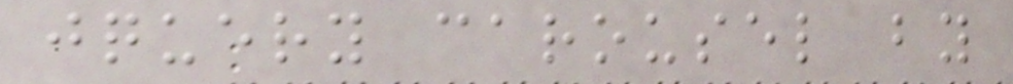jquery carousel by
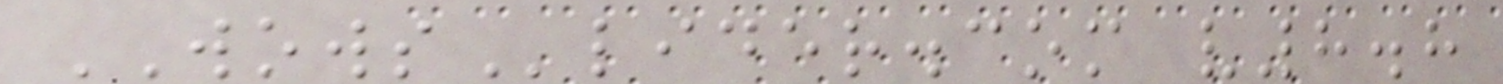WOWSlider.com v8.8
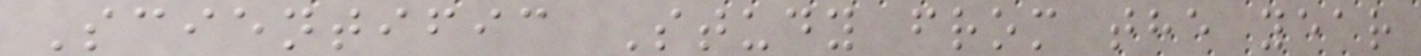Scientific Study from the year
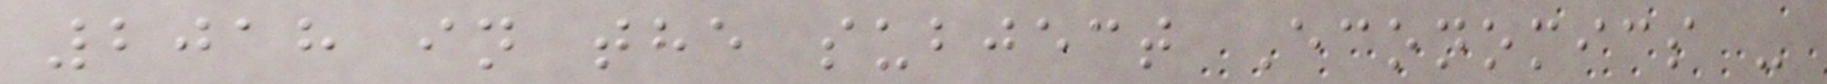2018 in the subject Economics -
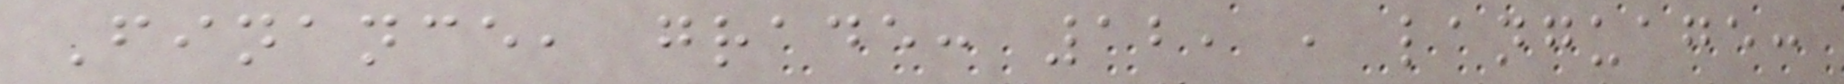Finance, grade: 12, , language:
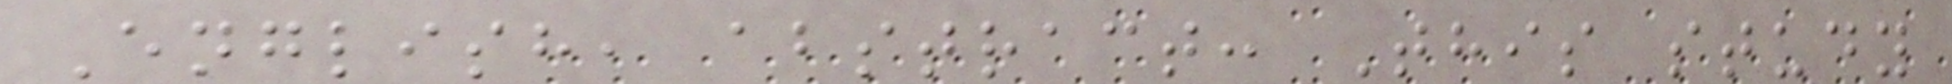English, abstract: This study
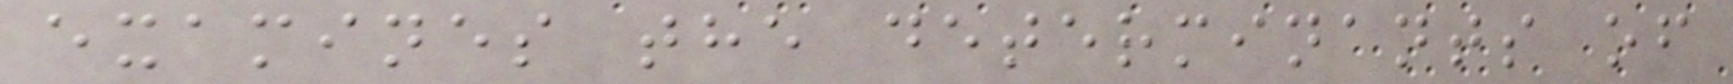examines the determinants of
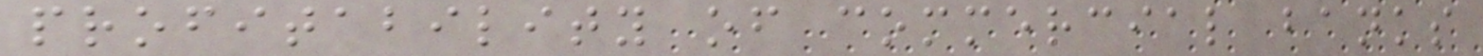profitability of commercial banks
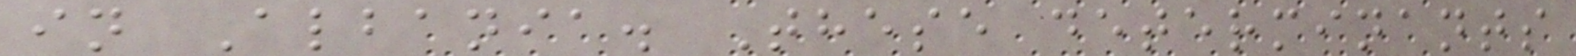in Albania. These determinants
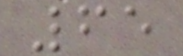65
